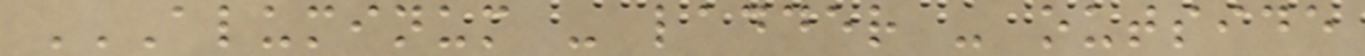ALUMINUM - LADDER - OUTSIDE
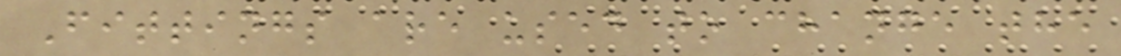Fittings are used to change the
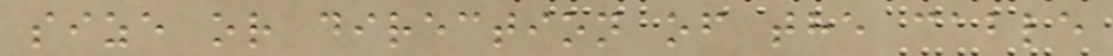size or direction of the cable
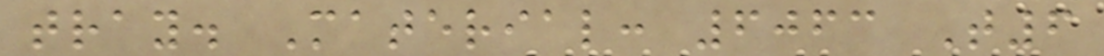tray. Material: 6063 T6
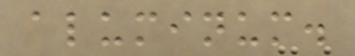aluminum.
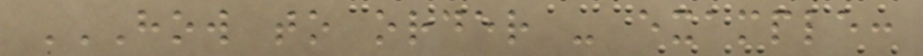HOW TO ORDER - EXAMPLE:
